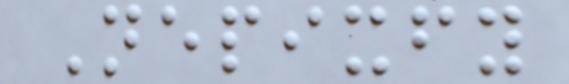Nepixfy
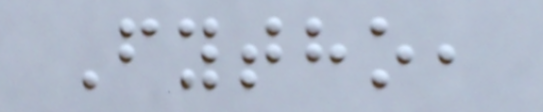Fytho,
